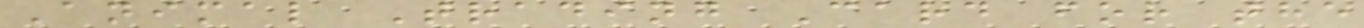Animal Trading Card for the
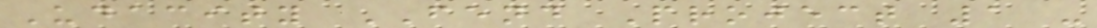Udacity FEND Project 1 -
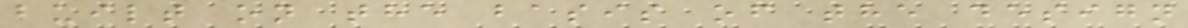built on the basis of the design
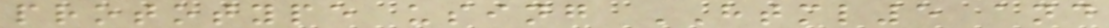prototype using HTML5 and
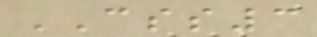CSS3
